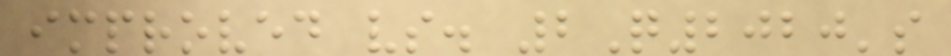improved vs. 2Q2020's
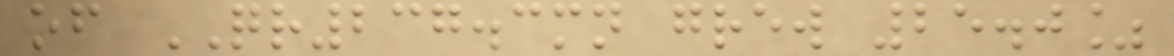of QR237.3mn grew 25.0%
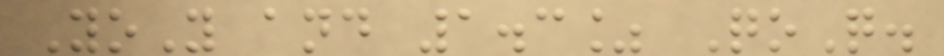YoY and 1.3% QoQ.
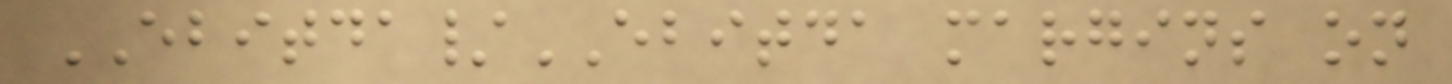EBITDA/EBITDA margins on
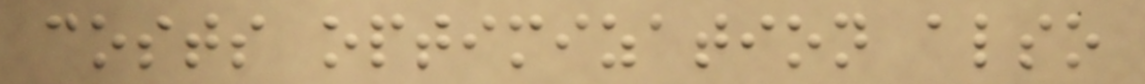costs optimization also
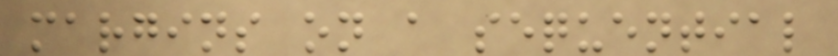margins on a sequential
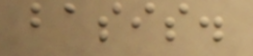basis.
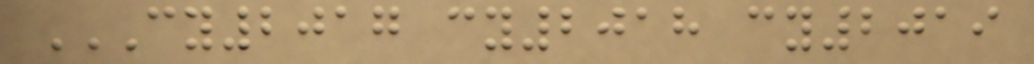CY2017 CY2018 CY2019
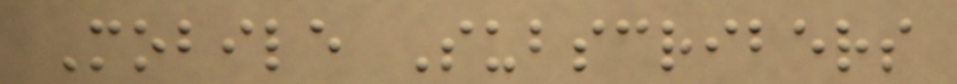Mobile Subscribers
